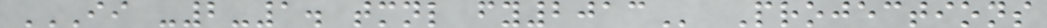II -2-1. TMNL FY2013 Projections
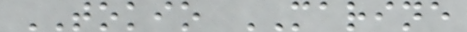TOKIO MARINE
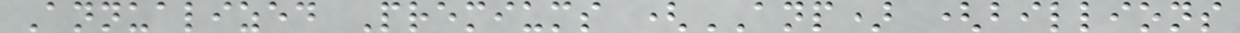Annualized Premiums (ANP) (billions
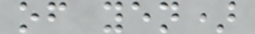of yen)
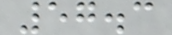57.3
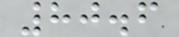80.6
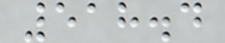518.4
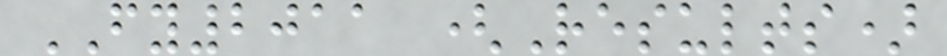FY2011 (Results)
